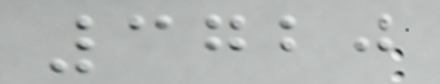3720
